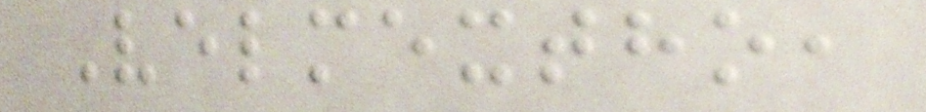Velmextho,
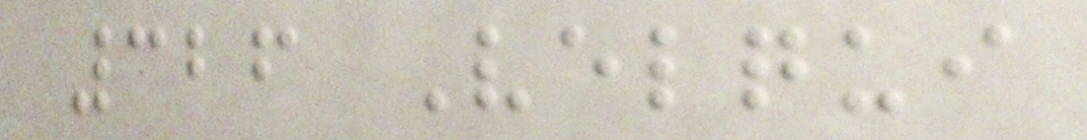326 Velqui
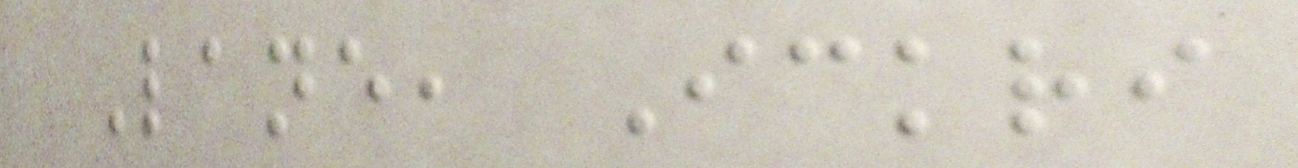Lane, Ickri
